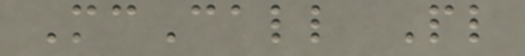McCall Pl
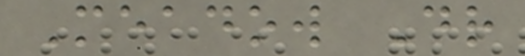Meadow Dr
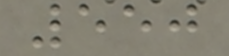550
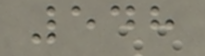548
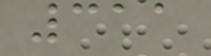311
